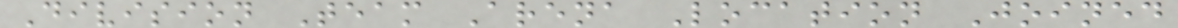Division Team Arena Location Joined
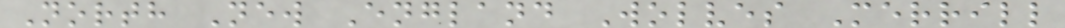North New England Wolves Merrill
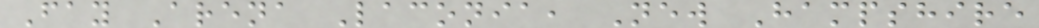Fay Arena Laconia, New Hampshire
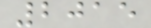2015
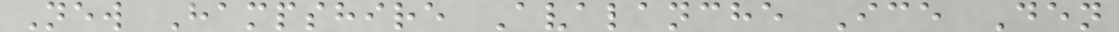New Hampshire Avalanche Ice Den
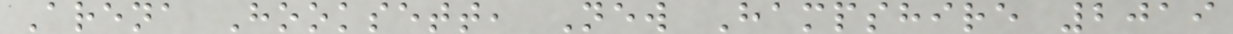Arena Hooksett, New Hampshire 2019
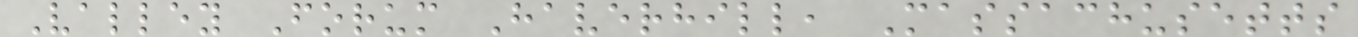Valley Forum Haverhill, Massachusetts
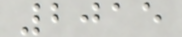2015
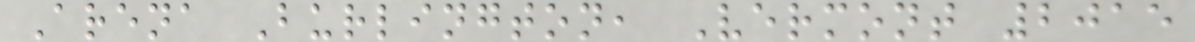Arena Burlington, Vermont 2015
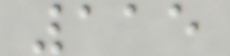115
